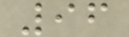96
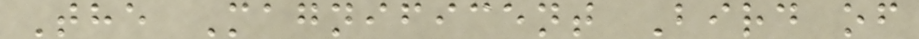The Magnificent Bird of
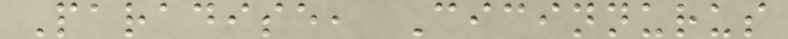Paradise, Cicinnurus
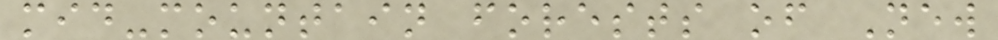mid-mountain forests of New
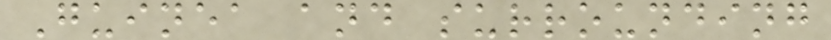Guinea and surrounding
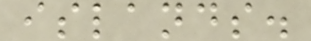islands.
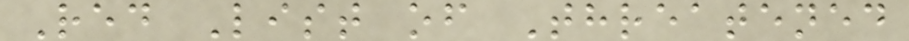Red List of Threatened
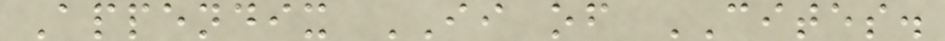Appendix II of CITES.
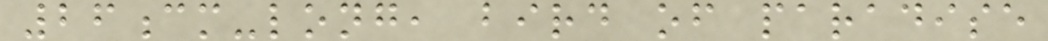26cm-long, bird of paradise
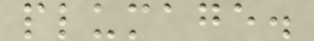plumage.
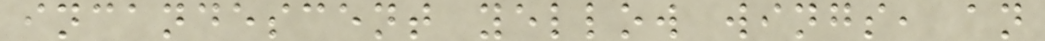incandescent yellow wings, an
